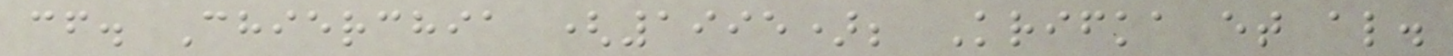cf. Chierchia (1995); Krifka et al.
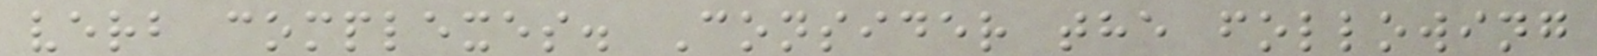verb complexes. Consider the following
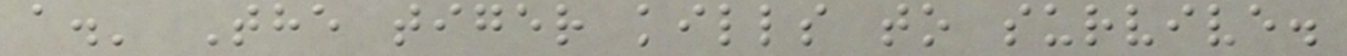a.' The tiger kills to survive.
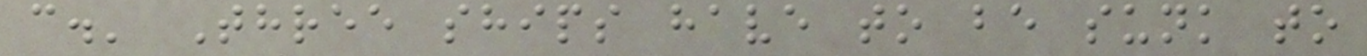c.' Three ships have to be sunk to
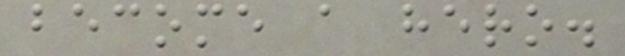become a hero.
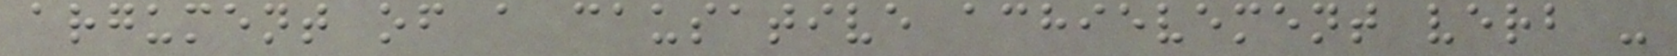argument of a causative achievement verb -
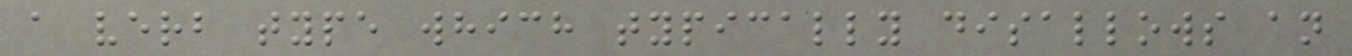a verb type which typically disallows an
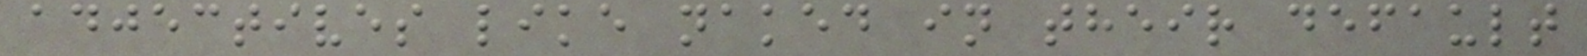adjectives like naked in their default
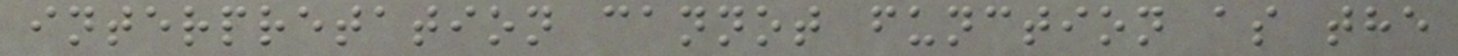interpretation cannot function as the
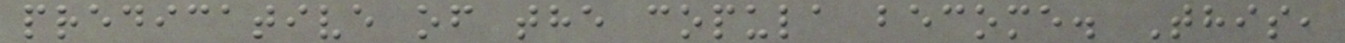predicative of the copula become. This,
